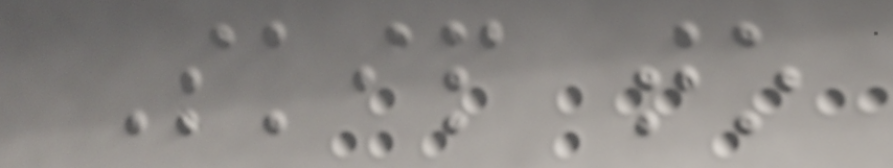Skip to
